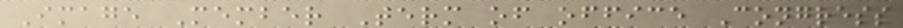Image Member Term of office Congress
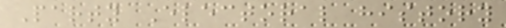Party Electoral history
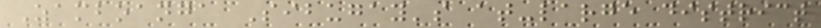Zamboanga Sibugay's at-large district
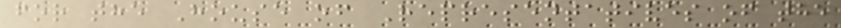for the House of Representatives of the
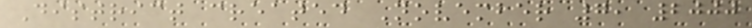District created November 7, 2000
